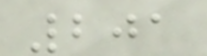201
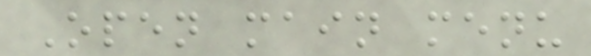Open main menu
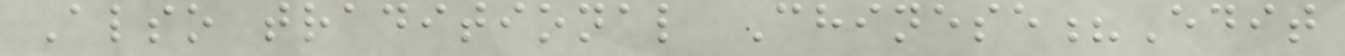Also traditional Chinese?Edit
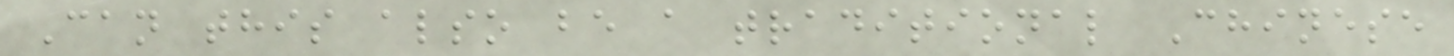Can this also be a traditional Chinese
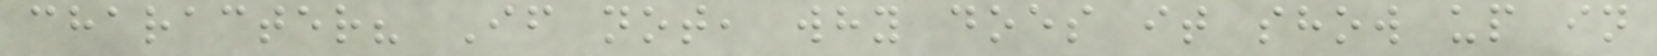character? If not, why does it show up in
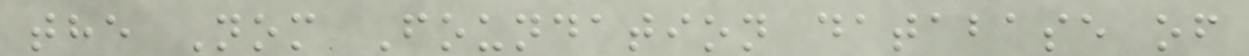the Nom Foundation database of
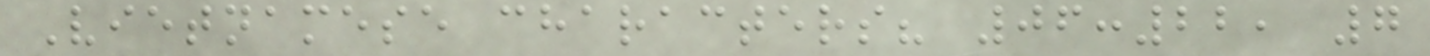Vietnamese characters? 06:22, 7
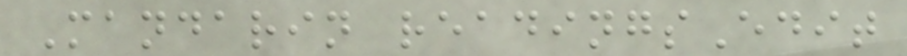Mandarin readingsEdit
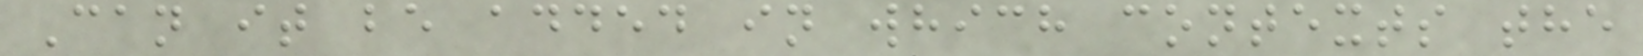Can it be added in which contexts the
